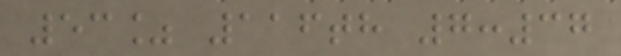53% 116th 7:37
